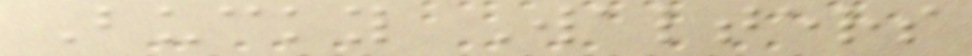Bucky Walters
